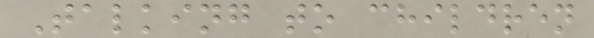Talking to children
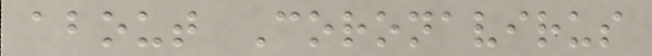about Coronavirus
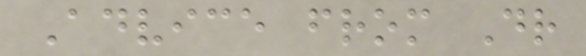Advice from Dr
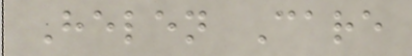Helen Care
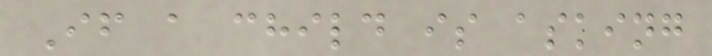If a child is asking
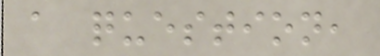a question,
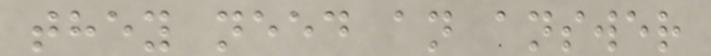they need an answer
